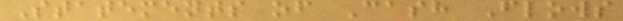Statements of Cash Flows
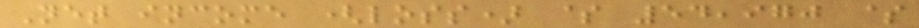Net income (loss) $ 54,970 $
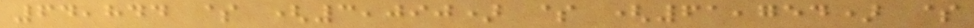64,844 $ (3,090) $ (61,754) $
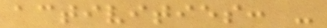activities: -
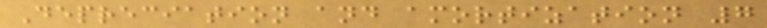Depreciation and amortization 7
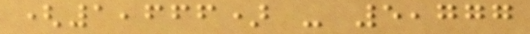(1,666) - 5,777
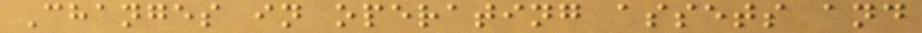Changes in operating assets and
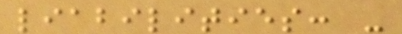liabilities: -
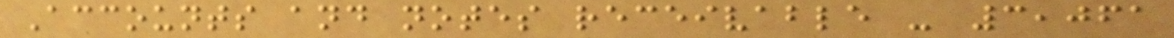Accounts and notes receivable - 3,061
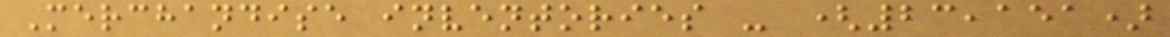Merchandise inventories - (23,151)
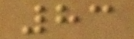83
